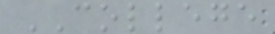COLLEGE
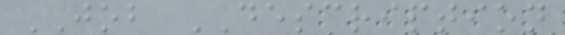JOB DESCRIPTION
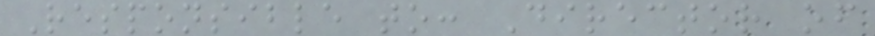Responsible to: Director of
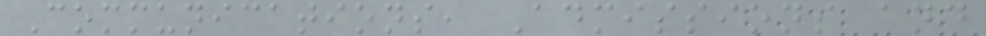Communications, Admissions and
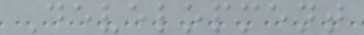Development
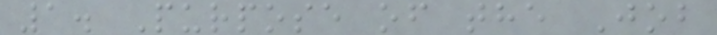1. Purpose of the Job
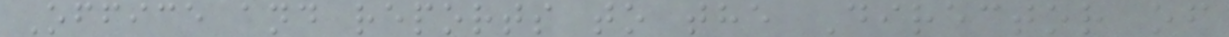Office and reports to the Director of
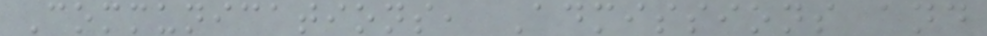Communications, Admissions and
